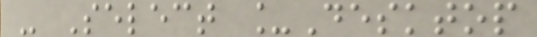- Select _Desktop
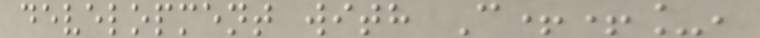development with C++_,
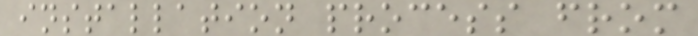installation process from
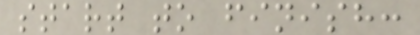start to finish:
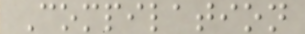Compilation
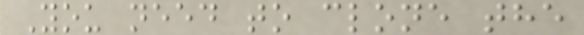You need to clone the
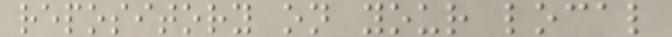repository on your local
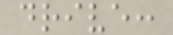drive:
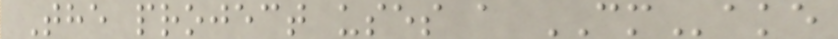The project uses a CMake
